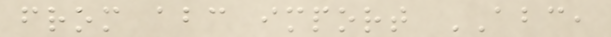from abc import ABC,
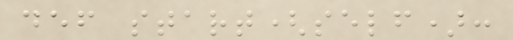def start(self):
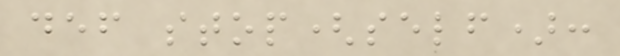def stop(self):
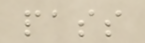pass
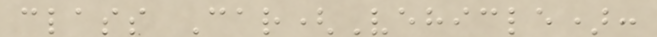class Car(Vehicle):
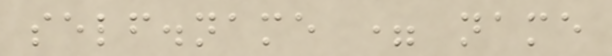self.name = name
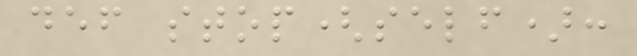def stop(self):
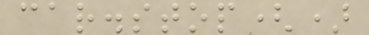car.stop()
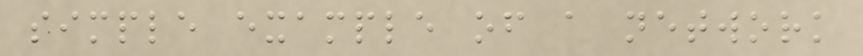simple example of a network
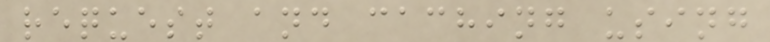request and caching using
